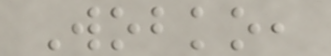Wobko,
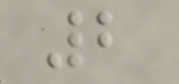2
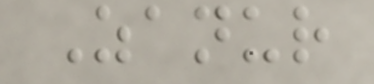Zanur
